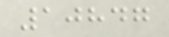10847
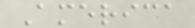America
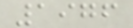1976
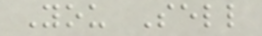You Sell
